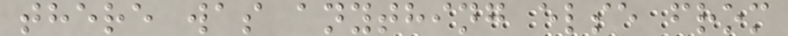there was anything else from
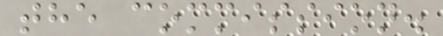the commission.
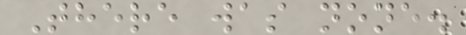There was none.
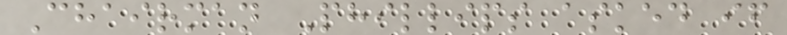Chairman Phillips asked if
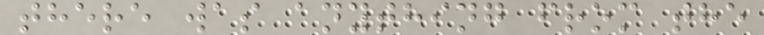there was anything from the
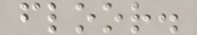floor.
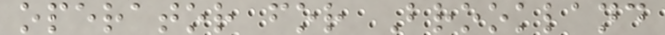operator for Brookland
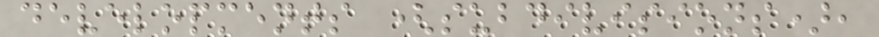developments (subdivisions),
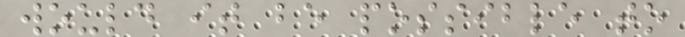would it be possible to
